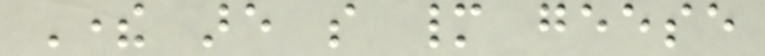There are so many geese
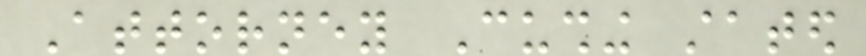Attorney Cushing stated
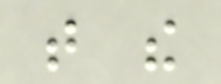that the
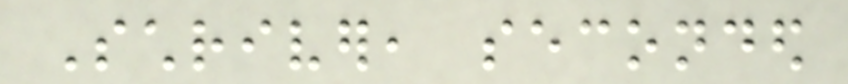Schriver, seconded
